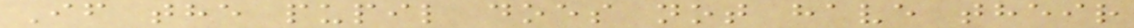If the pupil does not have their
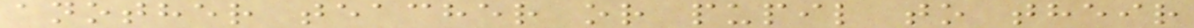another teacher or pupil to their
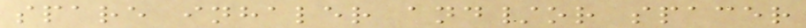spare inhaler and/or spacer
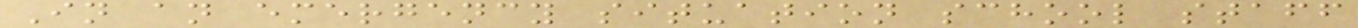In an emergency situation school staff
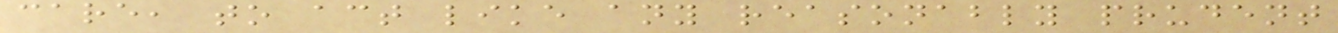care, to act like any reasonably prudent
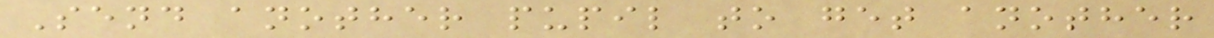Send another pupil to get another
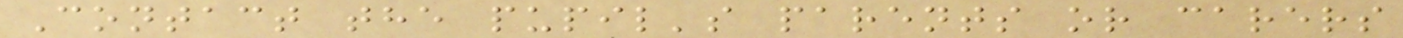Contact the pupil's parents or carers
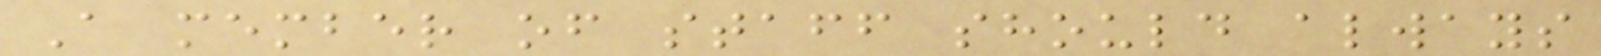A member of staff should always
